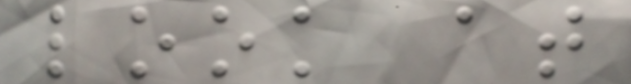look at
